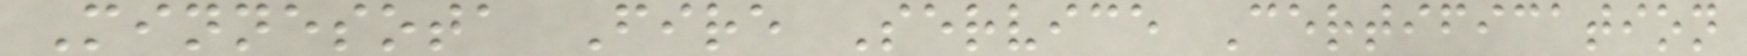Minnesota Fire Service Certification
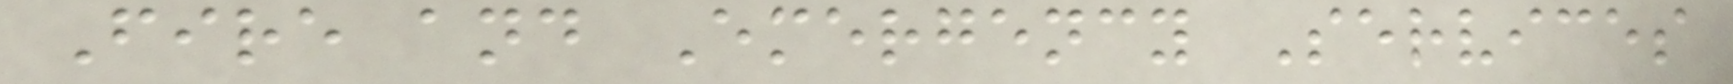Fire and Emergency Services
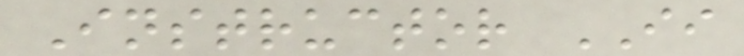Instructor II
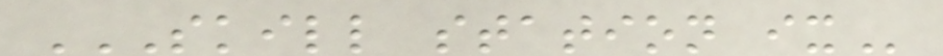SKILL STATION IX
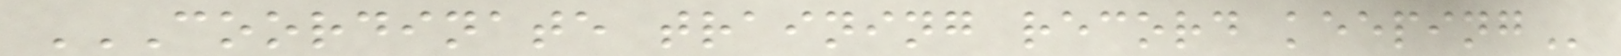COORDINATE TRAINING RECORD KEEPING
